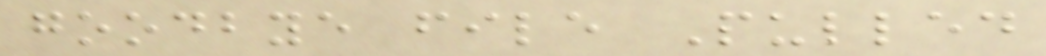goodbye file Pulled
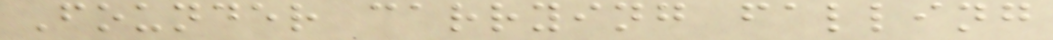Founder carrying falling
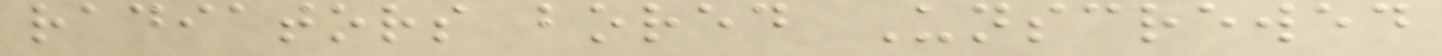radiators bored Unscrewed
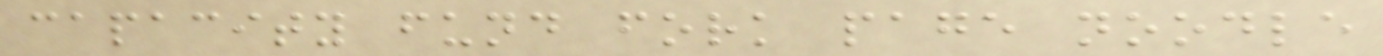capacity fund fork page noodle
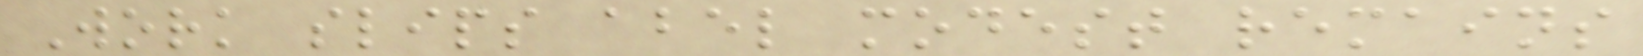Work slips abel modest remains
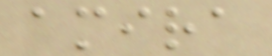amira
